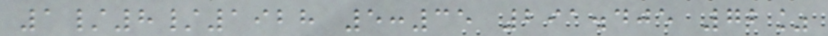1/8/1928 5:35 291.405 72%
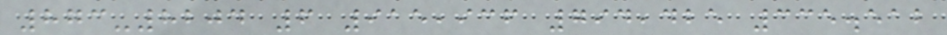873-8204 6 915,936 794,425 335.512
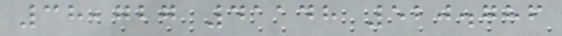38,727 41148 520.786
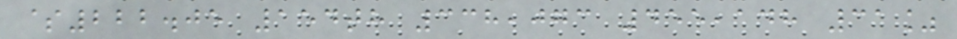$222.05 154th 338,073 455,148 31%
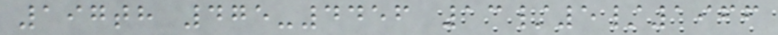197th 475-4456 13/5/1966
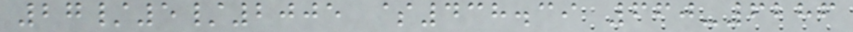27/5/2005 $438.39 660-6286
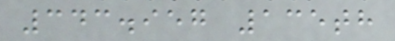343.957 135th
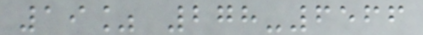19% 278-6566
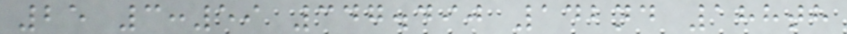25 3:59 347.490 142nd 188th
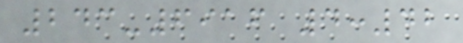243-6916 4:42
